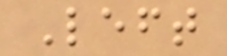Left
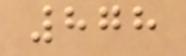878
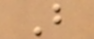B
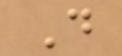D
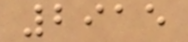2915
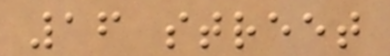16 street
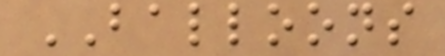BALLOONS
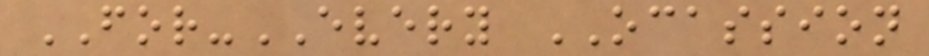FOR-EVERY OCASSION
